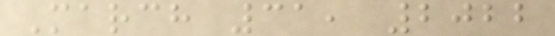March 31, 2022
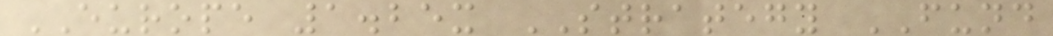EUROPE 1.25x STRATEGY FUND
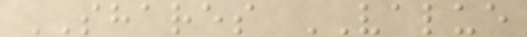SHARES VALUE
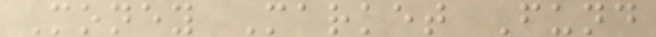Money Market Fund
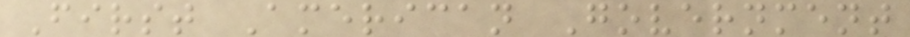First American Government
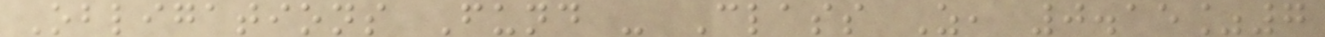Obligations Fund - Class Z, 0.15%7
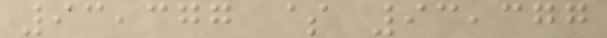93,377 $ 93,377
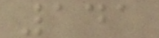141
